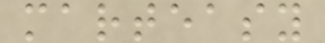marteasy
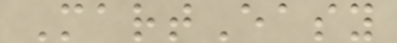MartEasy
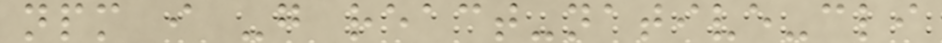npm i -g react-native-cli
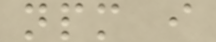npm i
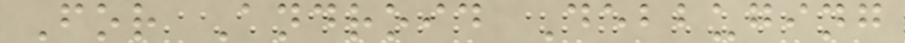For Android Debbuging
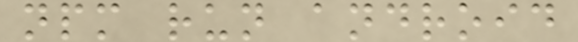npm run android
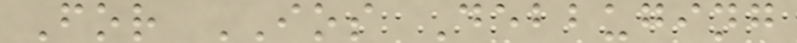For IOS Debbuging
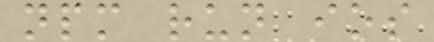npm run ios
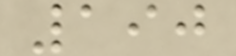190
